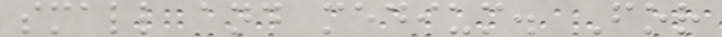small and medium. For
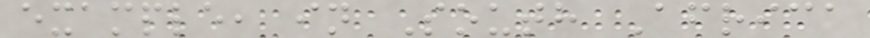example, in South Africa
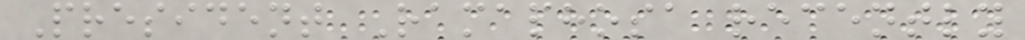President Ramaphosa recently
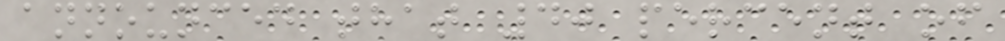announced that 40 percent of
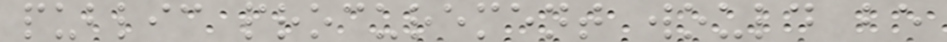public procurement would be
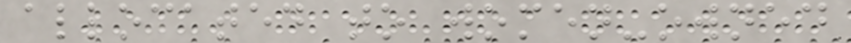allocated to women-owned
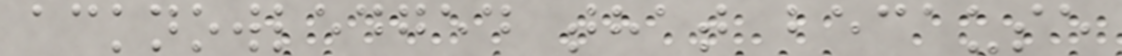acknowledged that because
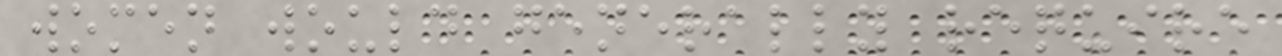women would generally require
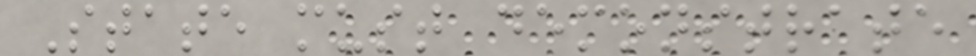State must demonstrate
